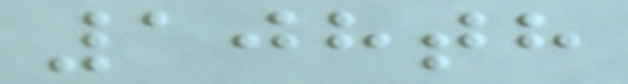108th
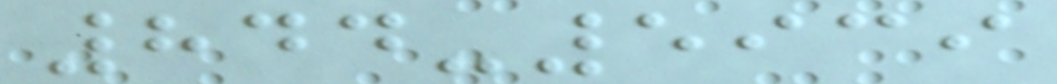844-5939
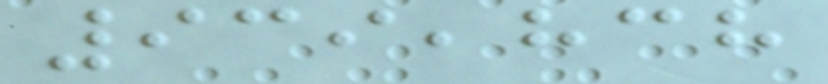939,838
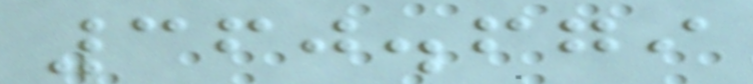360.679
